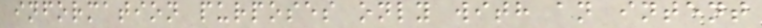information purposes only with an intent
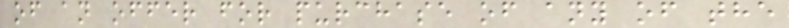of an offer for purchase of any of the
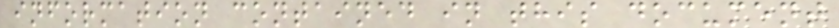information contained in this document
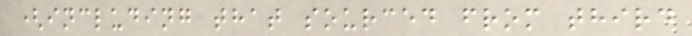(including that sourced from third
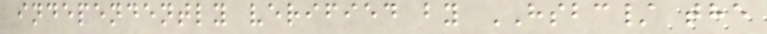independently verified by HSBC/ the
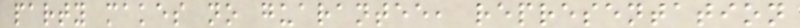party makes no guarantee, representation
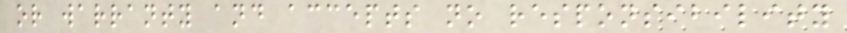or warranty and accepts no responsibility
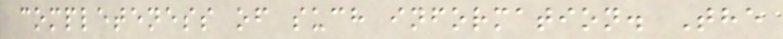completeness of such information. The
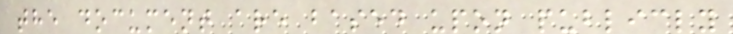the document are based upon publicly
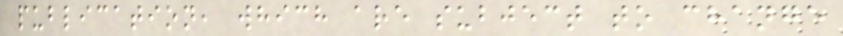publication, which are subject to change
